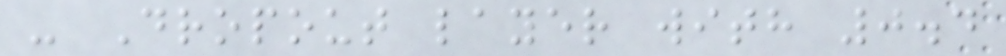- Dropout layer with 0.4
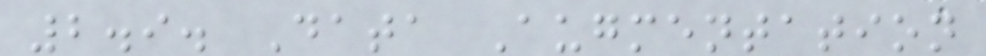2.9. Data Augmentation
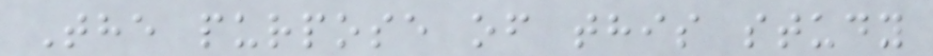The purpose of this study
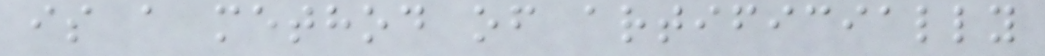is a method of artificially
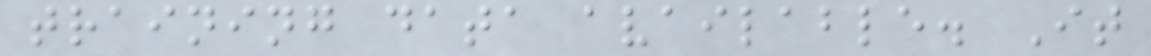training data available. It
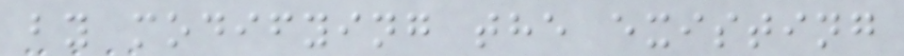by modifying the existing
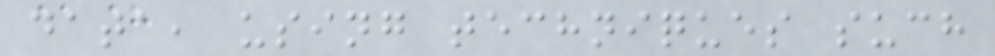data, using techniques such
